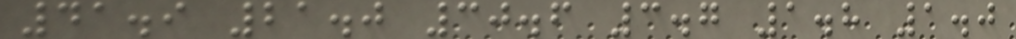41.9 21.0 30.6 3.7 1.8 1.0
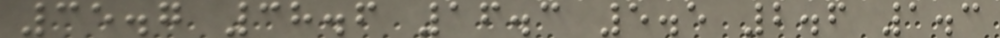35.7 38.6 16.3 5.5 2.6 1.3
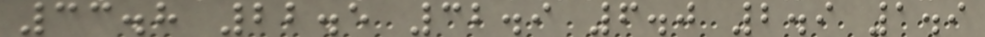33.8 22.5 32.9 6.0 2.9 1.9
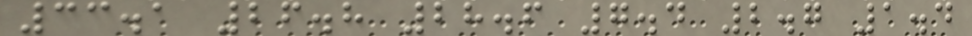33.1 26.8 28.6 7.4 2.7 1.4
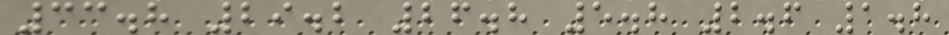33.8 29.2 26.8 5.8 2.6 1.8
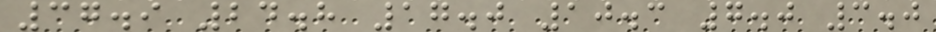37.9 24.8 17.0 10.3 7.0 3.0
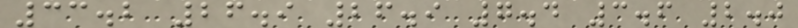33.2 26.9 26.9 7.4 3.6 2.0
